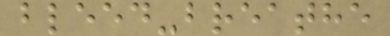bleed-breathe
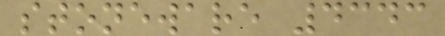stoneware 4343
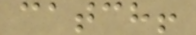catch!
